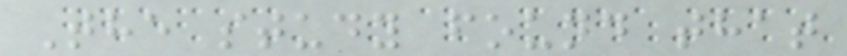The study found that
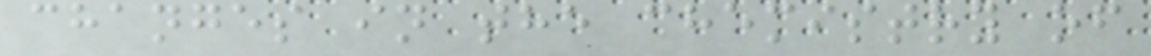changes in the chemistry of
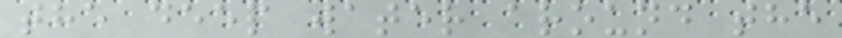the deep water around the
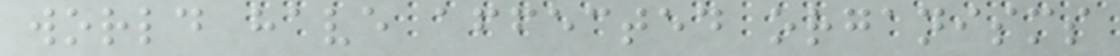world have affected organisms
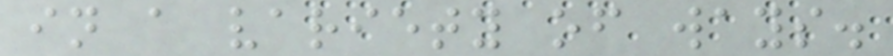in a variety of ways.
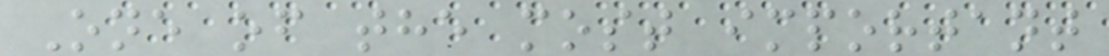One of the most important
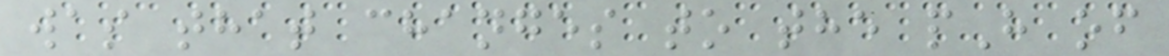was that changes to the pH of
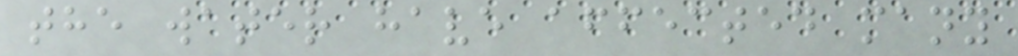the water have affected many
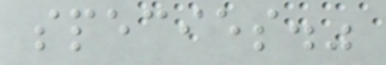species."
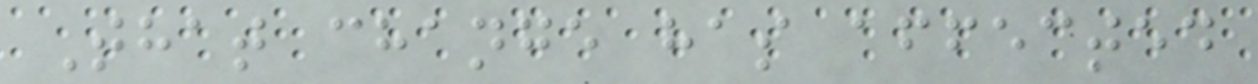That change has affected
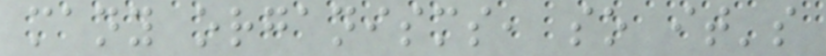many organisms, so it's
